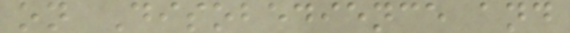on Disobedience and
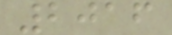2016
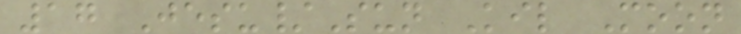17 Jesu/Sun Kil Moon
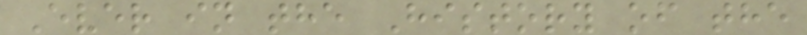Ever in the History of the
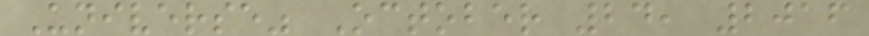Universe" October 24, 2016
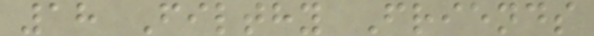18 Filthy Friends
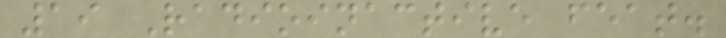19 Radioinactive feat.
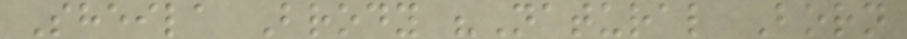Sheila Brody "Natural Born
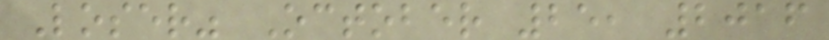Loser" October 25, 2016
